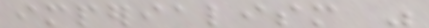imperialism was
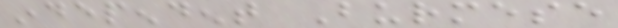independent Burmese
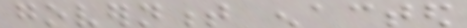government enacted
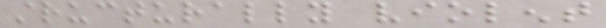structurally violent
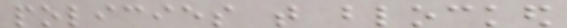policies that blocked
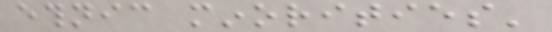ethnic minorities'
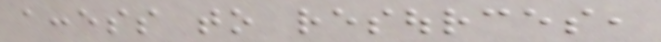access to resources,
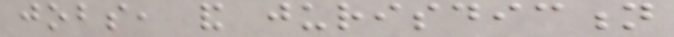jobs, and jurisdiction
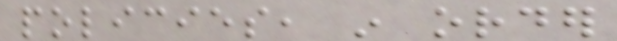policies, in order
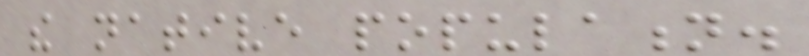the native population.
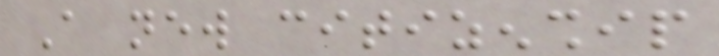A new citizenship
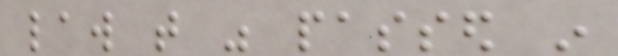law that was passed in
